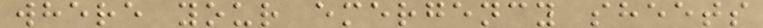where your emergency sheets
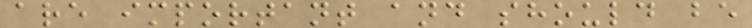are important and should be
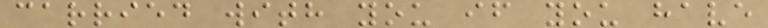carried with you if you have
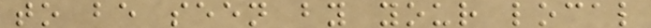to be seen by your local
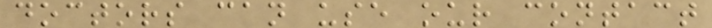doctors can use our contact
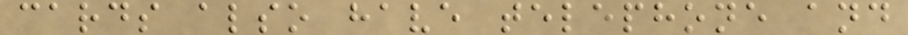cards also have telephone and
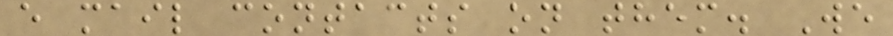e mail contacts on them. We
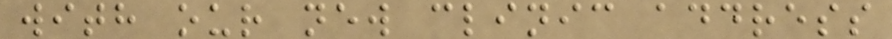with our new clinic address
